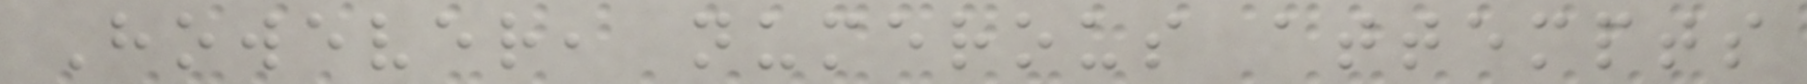However, numerous attempts
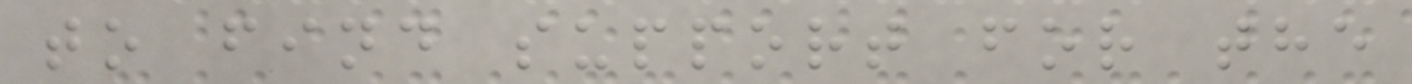to find support for the
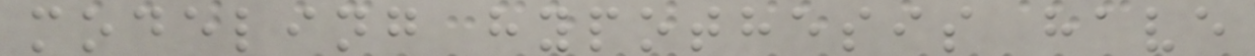modeling hypothesis have
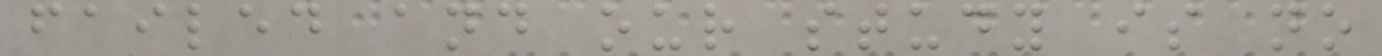failed and our study is no
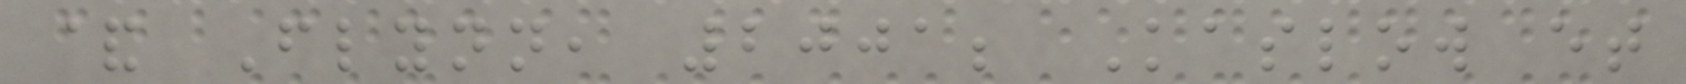& Flynn, 2001; Kaslow et
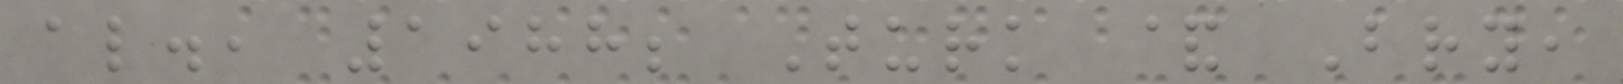al., 1988; Turk & Bry,
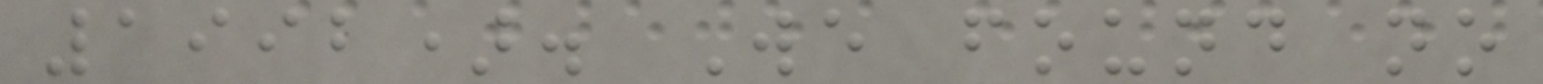1992). We found no
